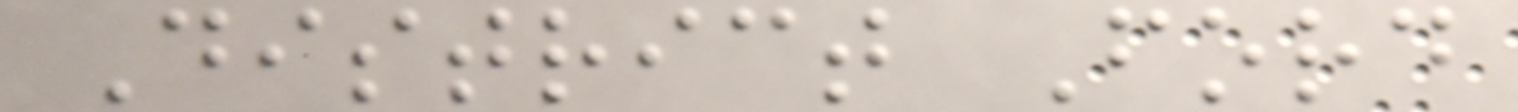District Ford
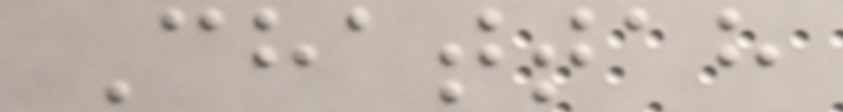Chattah
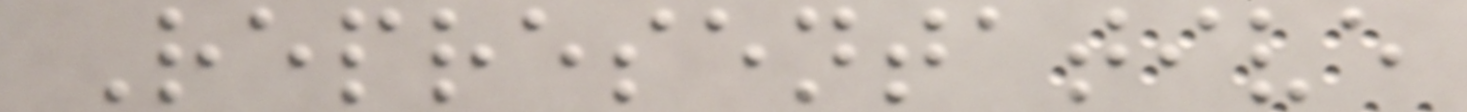Representative
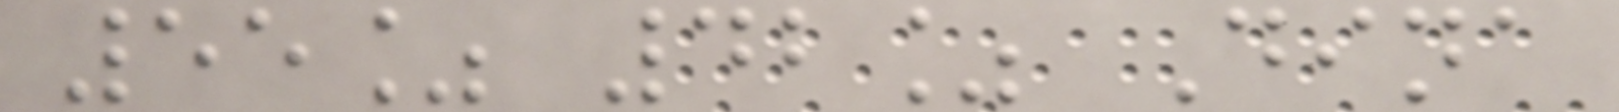55% 42% Dina
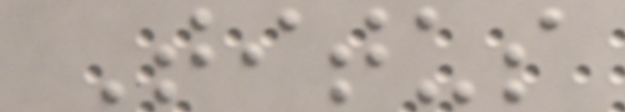Titus
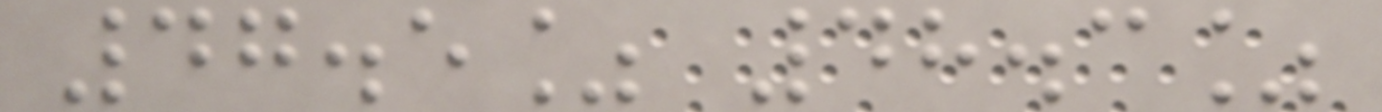47.5% 48.3%
